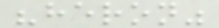"heron"
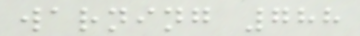warning 788
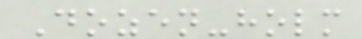Dozen-holm
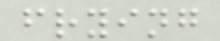frying
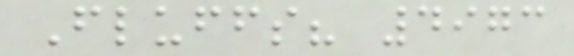Fluffs? 4973
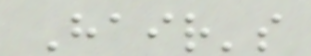Hair's
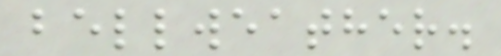bellweather.
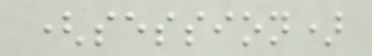(session)
